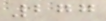277
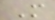More
